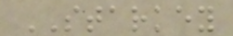STARKEY
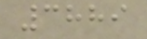3889
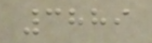3889
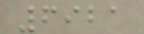6921
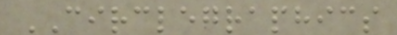CIRCLEGRAPHICS
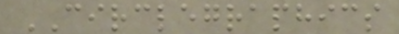CIRCLEGRAPHICS
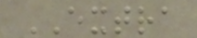EXTRA
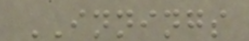INNINGS
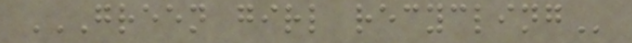GREEN GIRL RECYCLING
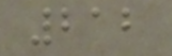212
